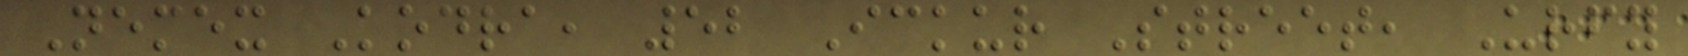Nemex Kodra, 52 Ickur Street, Urfy
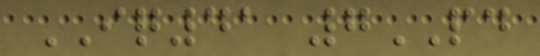IQ41 7PD
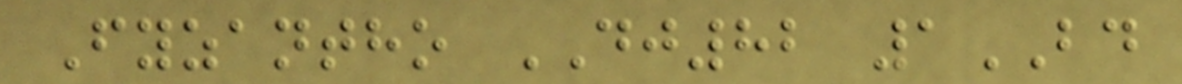Fyzantho DJ82 1BD
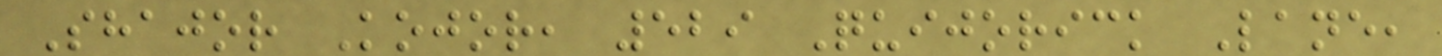Shajor Kojor, 529 Quijorick Lane,
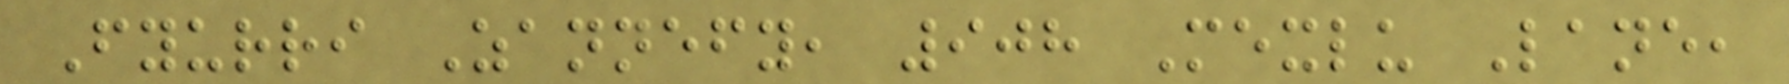Fyurri Zannefy, 908 Mexlu Lane,
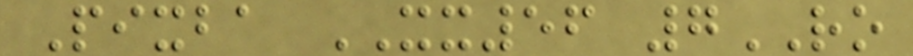Pixba XX56 7RO
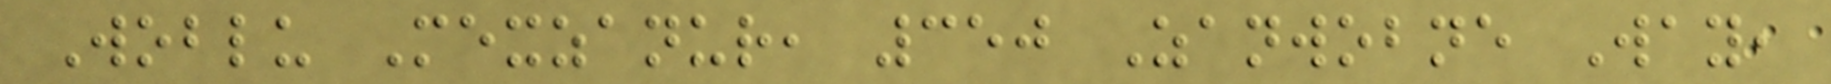Woblu Mexzanur, 350 Zanwobne Way,
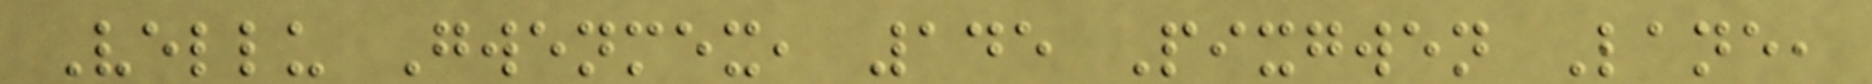Vellu Gwenmex, 145 Pixgwen Lane,
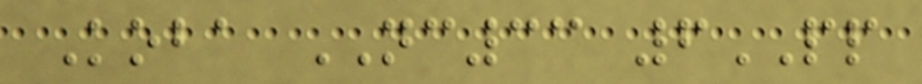Koba NC33 6PP
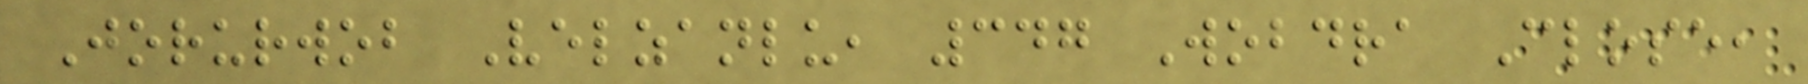Jorurwob Velzanlu, 347 Wobdra Close,
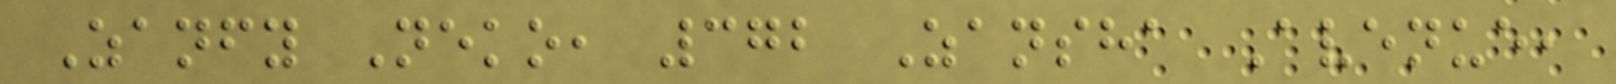Zanfy Neko, 372 Zansha Avenue,
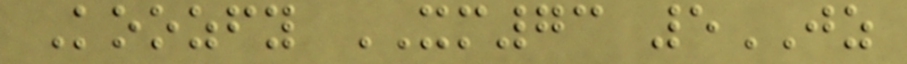Koozfy XM73 5JZ
